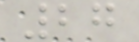27
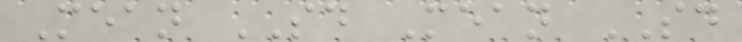Mean SD Mean SD
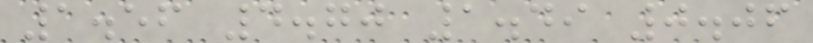1.56 4.70 1.49 0.06
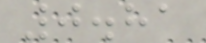0.81
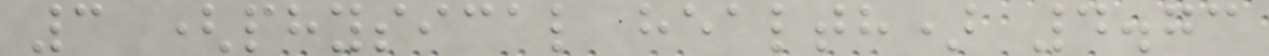3 (physical health) 4.73
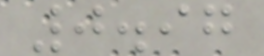0.97
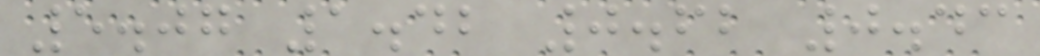5.07 1.42 0.62 0.43
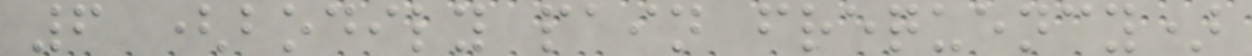6 (bodily pain frequency)
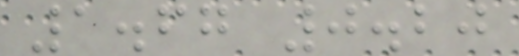1.67 0.20
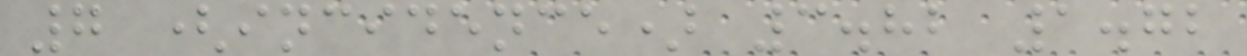7 (incidence) 3.82 1.72
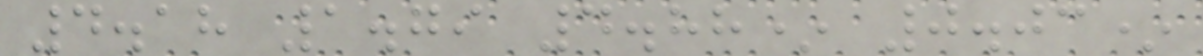4.18 1.79 4.88* 0.03*
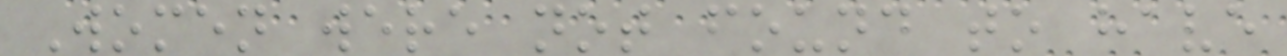Women were not found to have
